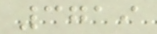3719
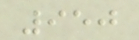950
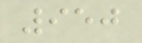950
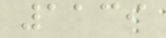1139
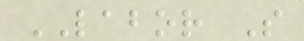LABOR S
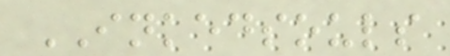INKEDSOULS
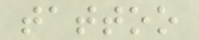tattoo
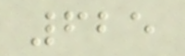625
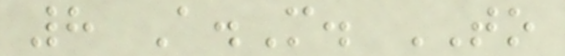8 A.M. TO
